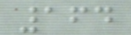164
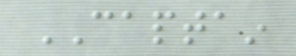CAPTAIN
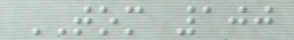TOM 100
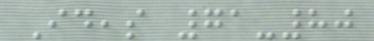Ideas 71-80
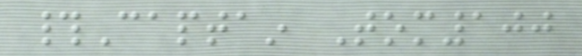#Captain Tom100
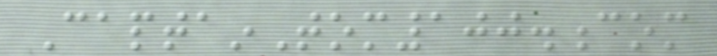CaptainTom100.com
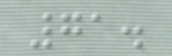71.
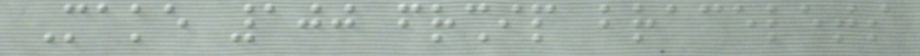Make 100 friendship bracelets
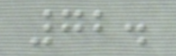72.
